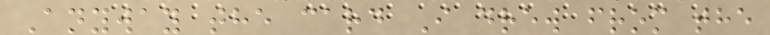Anyway the card I drew from the
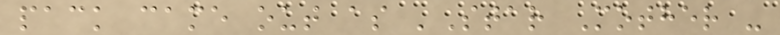pack came out as 'Star Mother -
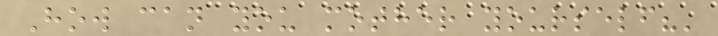How can you mother yourself?'
